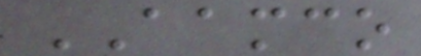AAMCO
